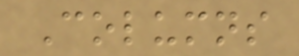Columns
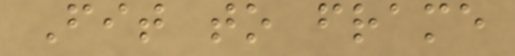Fit to frame
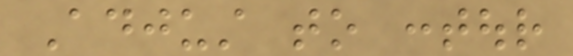Adjust to contour
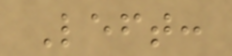Left:
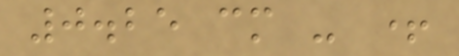0.25 cm - +
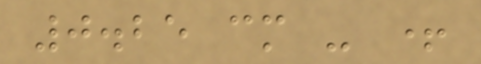0.25 cm - +
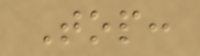Top:
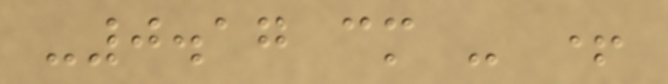-0.17 cm - +
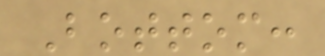Bottom:
